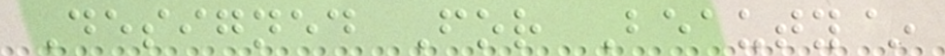Designed For Beauty~
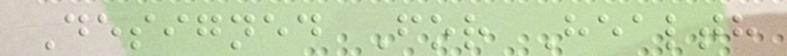Designed For Health
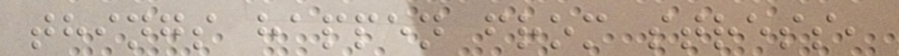things happen from stress,
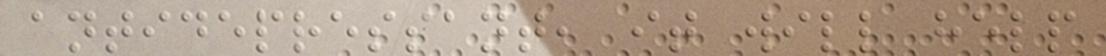antidepressant, it will help
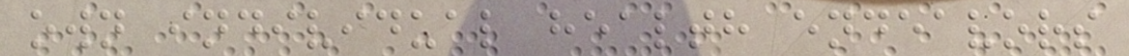own individual health endeavors
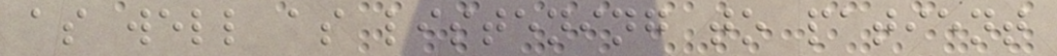as well as listening to patient
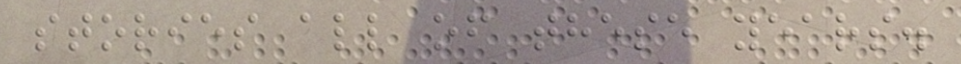stories all of these years.
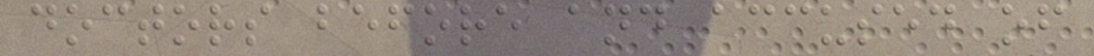doctors before and accused of
